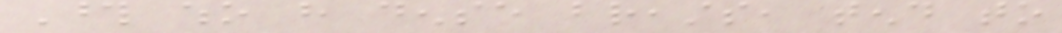Those who have dense breasts, tend to
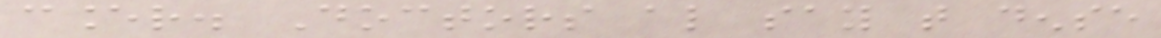cancer. Doctors also say that dense
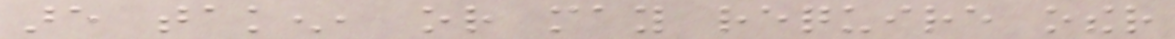are taken, or may require other
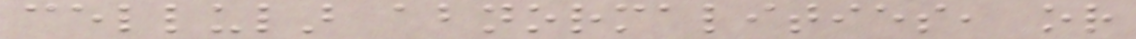cellular abnormalities, or
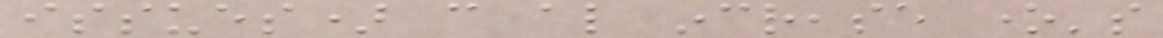issues) can also increase one's
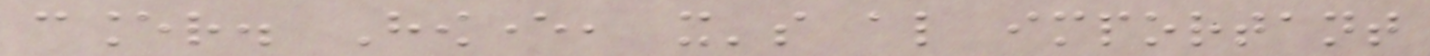cancer. However, it's also important
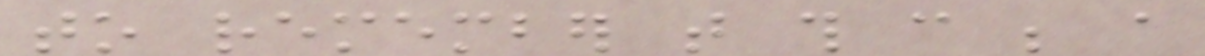to remember that this can be a
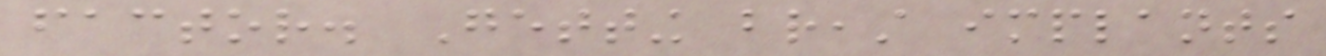factor. Getting breast implants
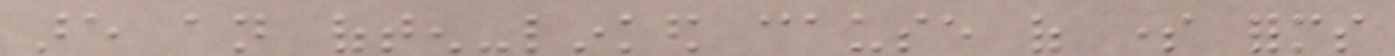are an often-linked cause of some forms
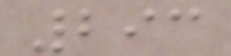293
